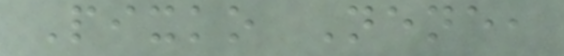Pixko Nene,
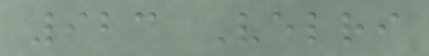923 Velri
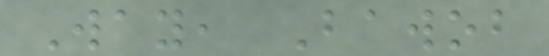Way, Bawob
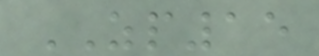ZP15
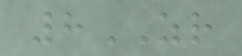8ZR
